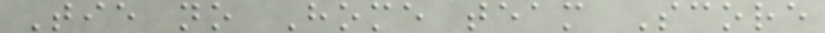Tie no Home team Score
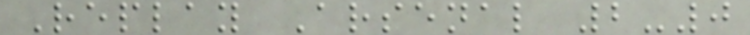Replay Arsenal 2-0
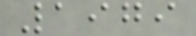1979
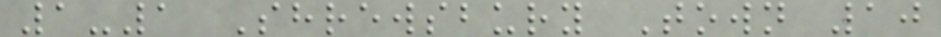1-1 Shrewsbury Town 10
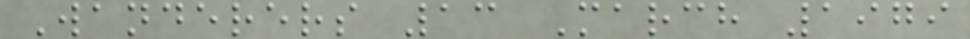Wanderers 13 March 1979
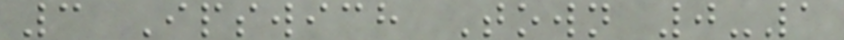3 Ipswich Town 0-1
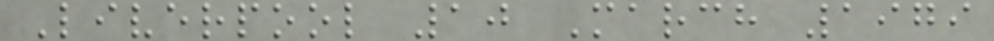Liverpool 10 March 1979
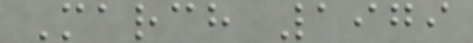March 1979
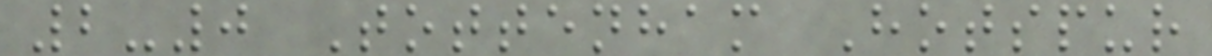2-0 Tottenham Hotspur
